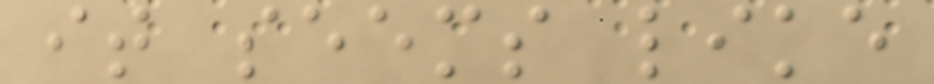it seems like
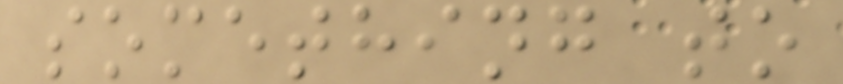something to
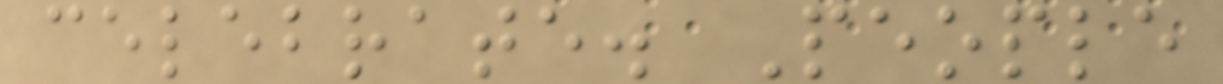celebrate. People
